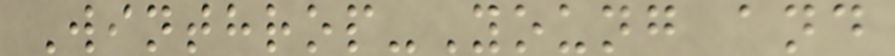Winthrop-Young and
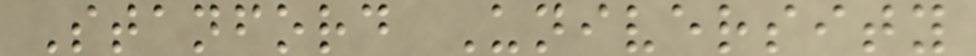Stanford University
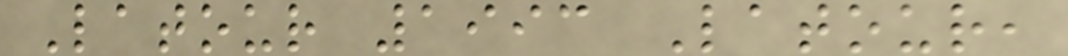Latour 1993 Latour,
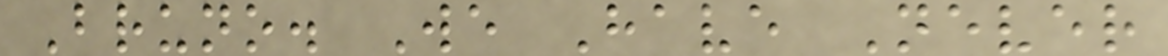Bruno. We Have Never
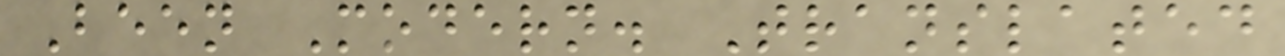Been Modern. Translated
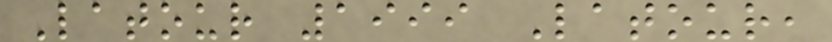Latour 1999 Latour,
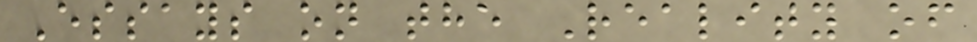Essays on the Reality of
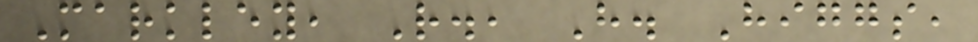Markley, R., H. Higgs,
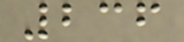236
